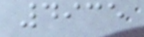4935
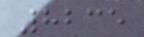8235
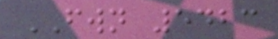FWN 5423
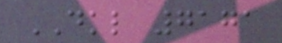DKL 7171
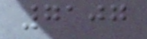7107
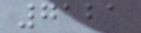7121
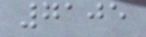7105
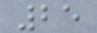25
